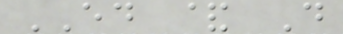ED & D
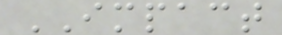IMPACT
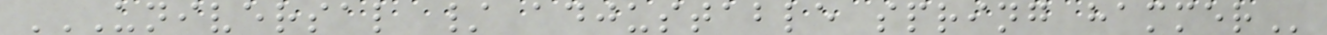UNIVERSAL / ADJUSTABLE SPRING HAMMER
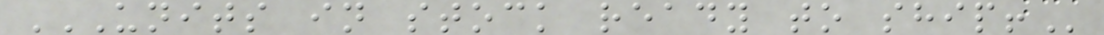UNITS IN STOCK READY TO SHIP!
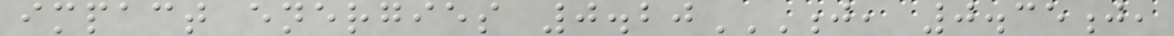impact energies 0.20J, 0.35J,
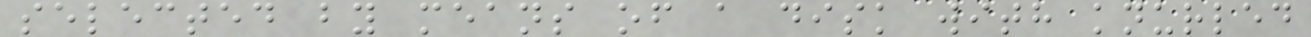selected by means of a disk with knurled
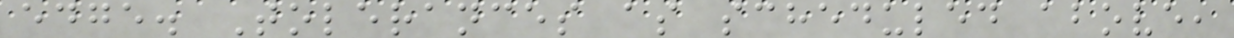edge. Tolerances as scheduled above,
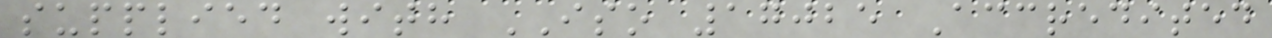supplied with ISO 17025 Accredited
